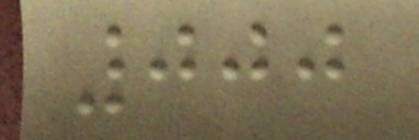000
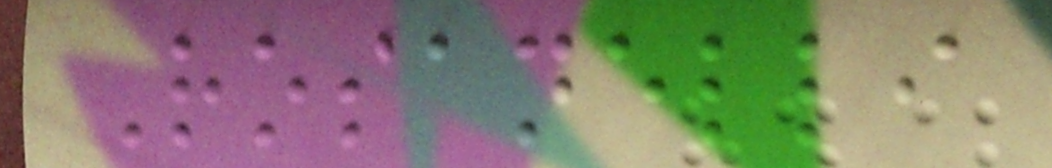Rosanelli
